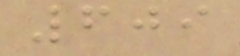609
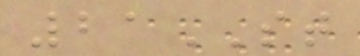21ST
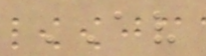AV
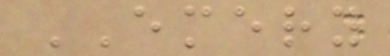EMERY
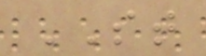ST
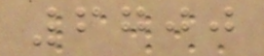6700
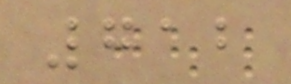712
